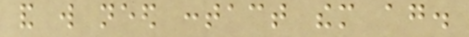and will need contact them again.
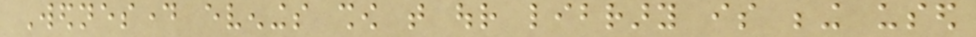Wednesday evenings show that our library is being used
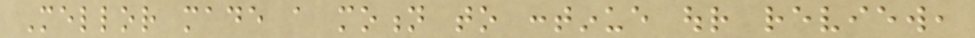Mellor made a motion to continue our review,
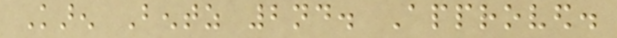Karen Bentz 2nd. Approved.
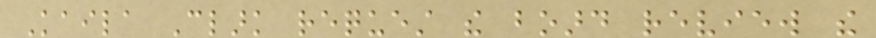Kaila Clark request the board review the
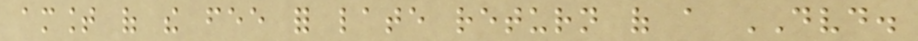amount of the fee for late return of a DVD.
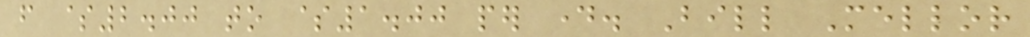from $2.00 to $1.00 per day. Bill Mellor
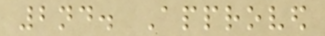2nd. Approved
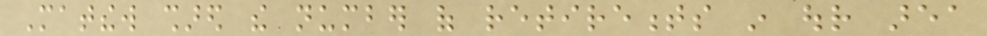Matthew shared the number of retirements in our area
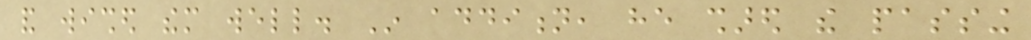and wished them well. In addition, he shared the passing
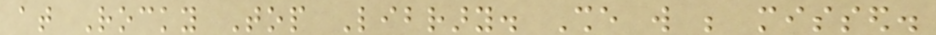at Rocky Top Library. She will be missed.
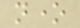none
